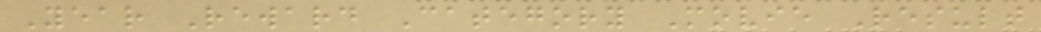Year Reward Category Movie Result
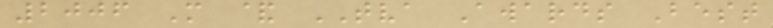2006 M & TVA Awards Best
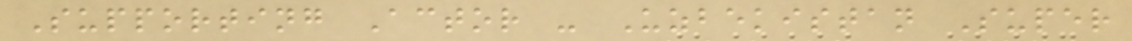Supporting Actor - Uzbekistan Super
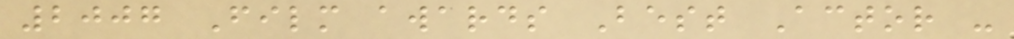2007 Film awards Best Actor -
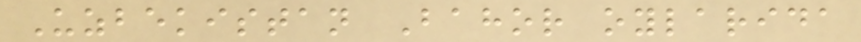Uzbekistan Bahor oylarida
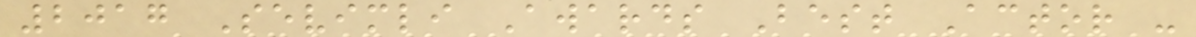2017 Sevimli Awards Best Actor -
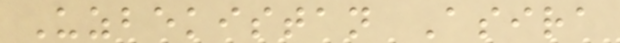Uzbekistan Asira
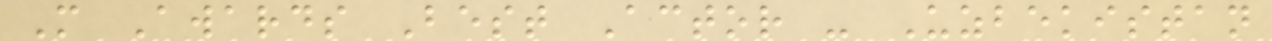M Awards Best Actor - Uzbekistan
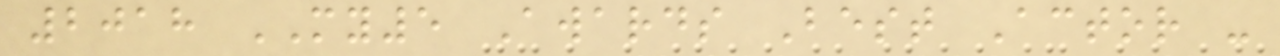2018 MY5 Awards Best Actor -
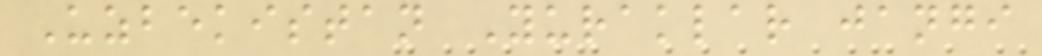Uzbekistan Yuraklar jangi
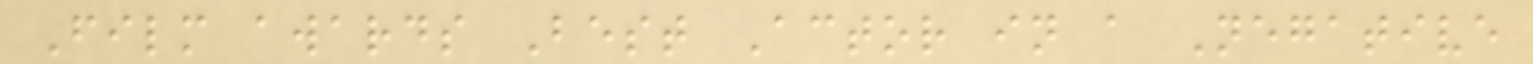Film awards Best Actor in a Negative
